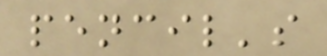pencil's
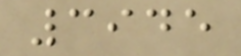3945
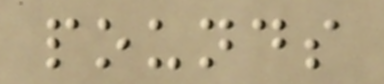pounds
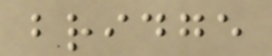bridge
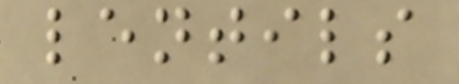lentils
